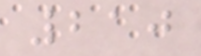210
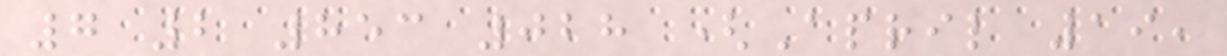7 2 853 028 (April 19,
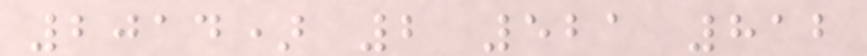2014) 2 521 812
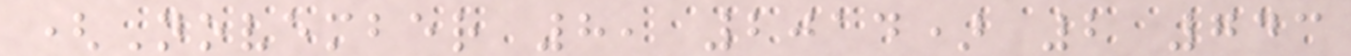(November 8, 2014) 2 743
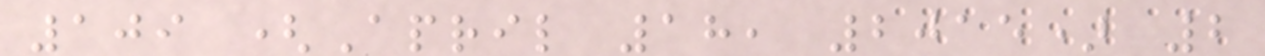109 (April 18, 2015) 2
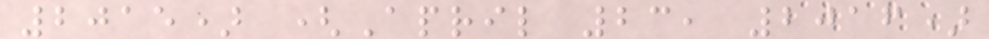2015) (April 23, 2016)
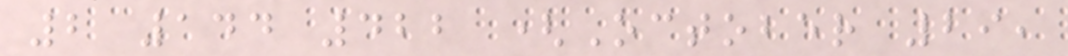2 144 422 (October 29,
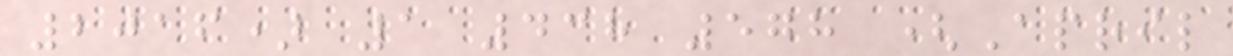2016) 1 438 578 (April
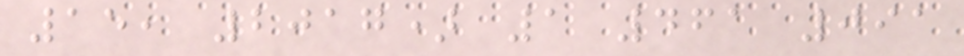15, 2017) 1 461 091
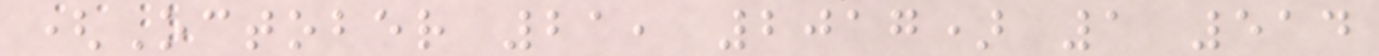(October 21, 2017) 1 514
